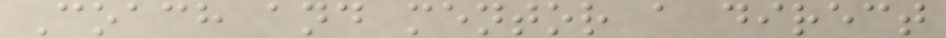Coach and mentor a direct
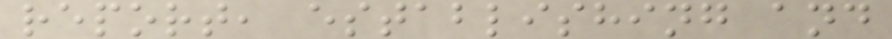report, establishing and
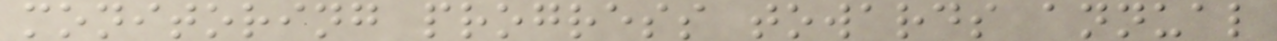monitoring progress towards annual
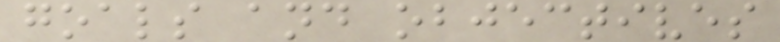goals and objectives
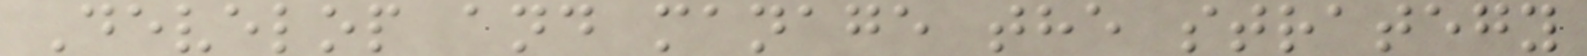Develop and manage the strategy
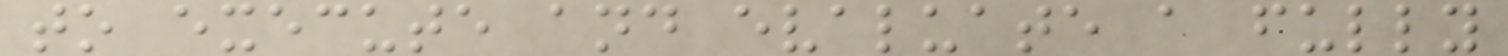to execute and evaluate a fully
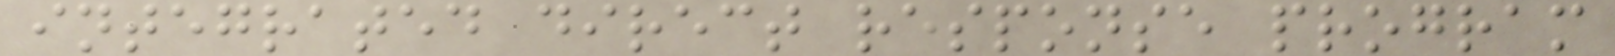integrated direct response program
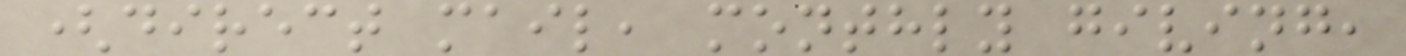(direct mail, monthly giving,
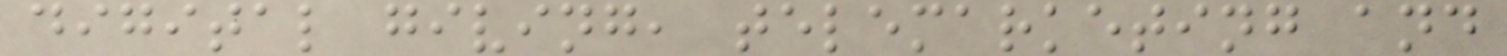digital giving, telemarketing and
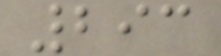293
